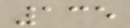135
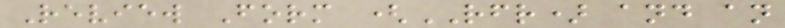Review Form (RFR) and an
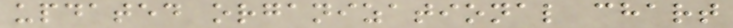updated organizational chart
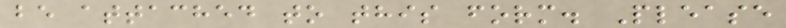be attached to this form. Please
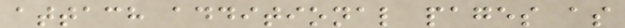attach additional pages as
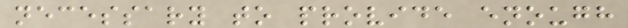necessary to provide enough
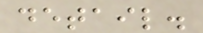detail.
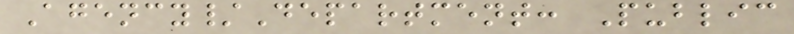Agency/Department: Public
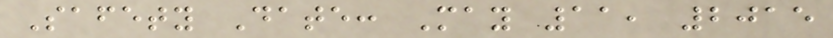Safety Date: May 11, 2015
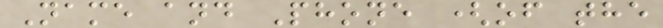Name and Phone (of the
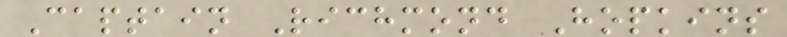Captain Richmond Hopkins
